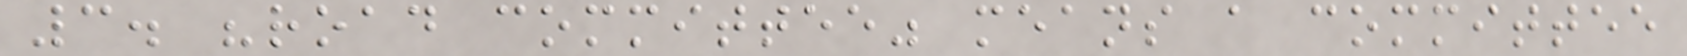3. "road committee" means a committee
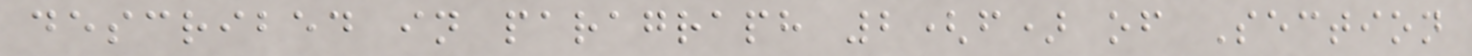described in paragraph 2(f) of Section
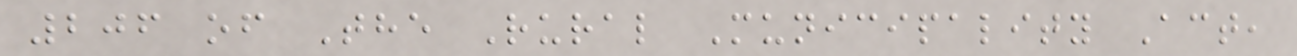206 of The Rural Municipality Act,
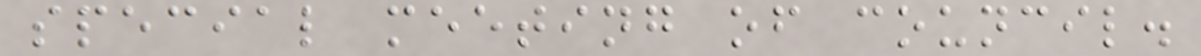special meeting of council.
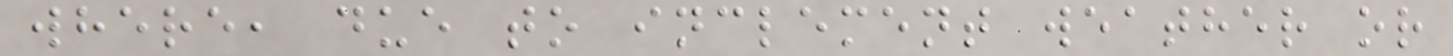where, due to inclement weather or
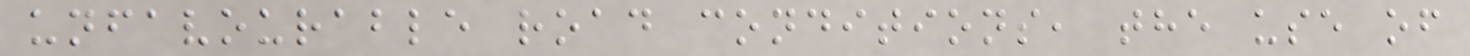unfavourable road conditions, the use of
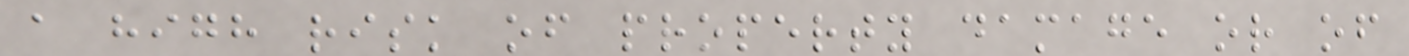a high risk of property damage or of
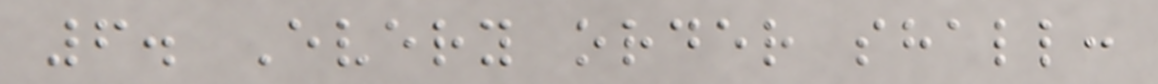6. Every order shall:
